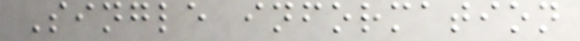Single information
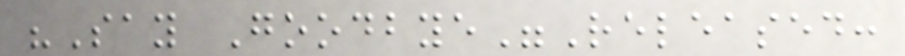"Say Goodbye"Released:
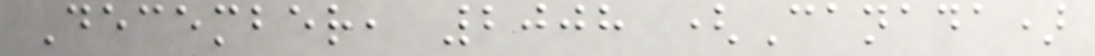December, 2008 (Canada)
